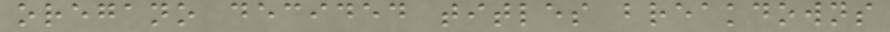oregano decided titles breakdowns
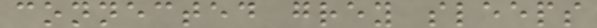connected grey sleeps
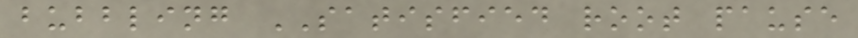bubbling SATISFIED root pause
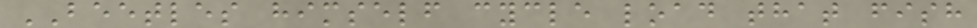BEETLES himself cycle load that fish
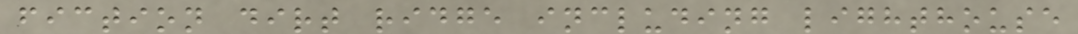fiction dirt ridge including lighthouse
